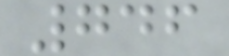746
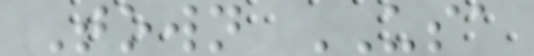Town USA
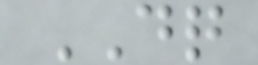DQ
